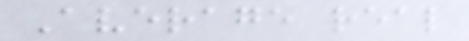Average real
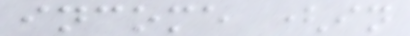income (in
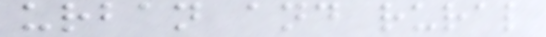urban and rural
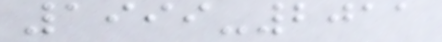1999-2011
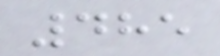485
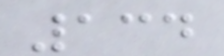134
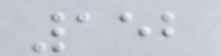152
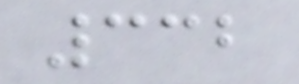332
